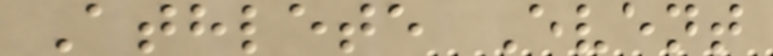Athlete Event
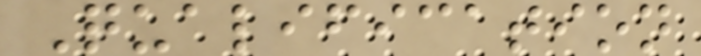Qualification
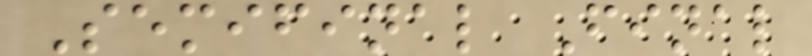Semifinal Final
